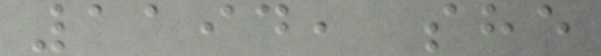1194, she
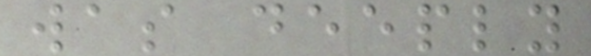was deeply
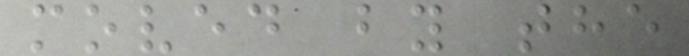moved by the
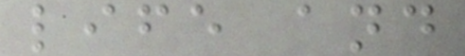life and
